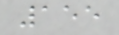155
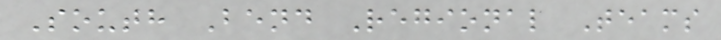South Bend Regional Teams
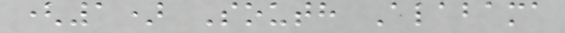(1) South Alabama
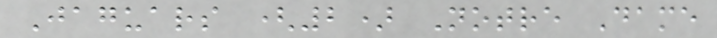Jaguars (2) Notre Dame
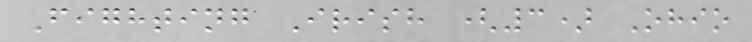Fighting Irish (3) Ohio
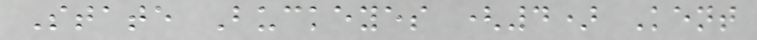State Buckeyes (4) Kent
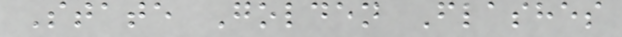State Golden Flashes
